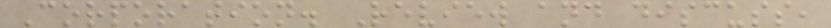Corporation. Review and discuss,
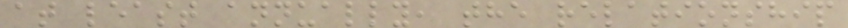at least annually, the relationship
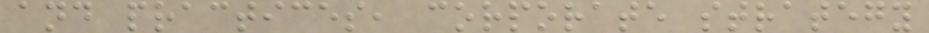and practices, corporate strategy
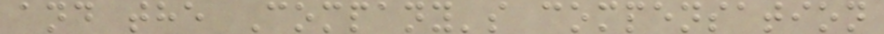and the Company's compensation
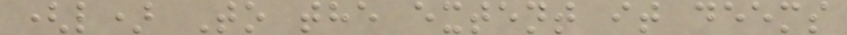(l) To the extent it deems
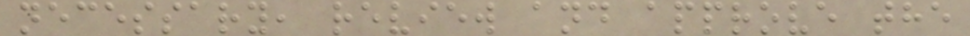necessary, review and approve the
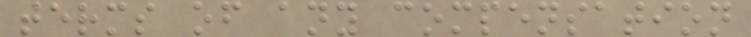terms of any compensation
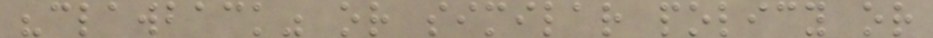"clawback" or similar policy or
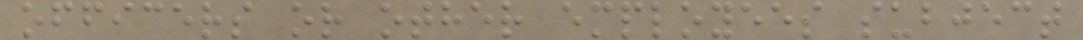officers or other employees subject
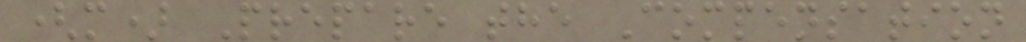(m) Prepare the Compensation
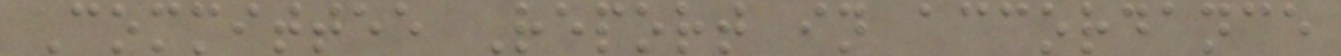Committee Report in accordance
